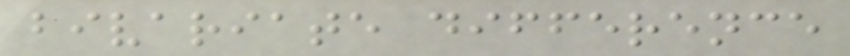bivariate difference
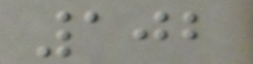102
